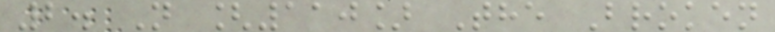2. N [110] The Broken
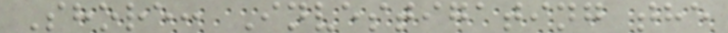Shore: Investigating the
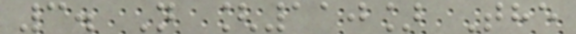3. N [110] The
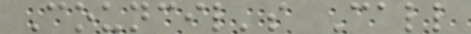Council's Call
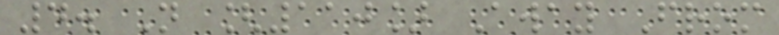4. N [110] Away From
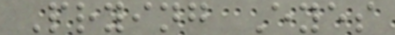Prying Eyes
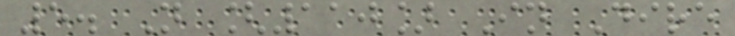5. N [110] In Dire
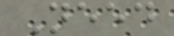Need
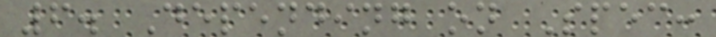6. Depending on Spec:
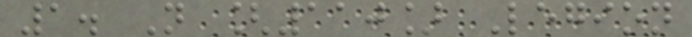1. N [110] Legion
